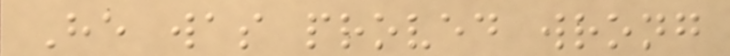He was proved wrong
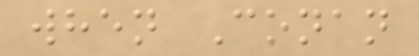when Conan
